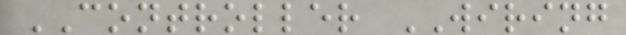CONTROLLER WIRING
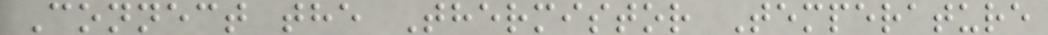Connect the Thermistor Temperature
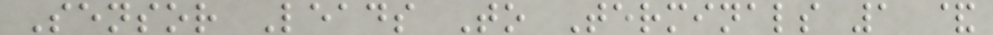Sensor Leads To Terminals 1 &
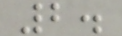2.
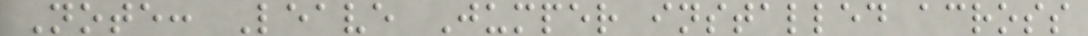Note: Leave Jumper installed across
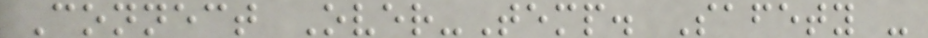Connect Over-Temp. Safety -
